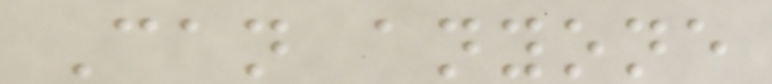Can anyone
